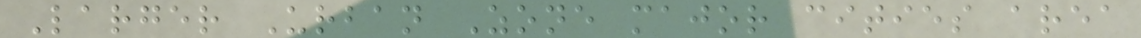Larger Urban Zone major cities area
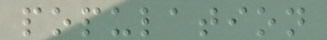population
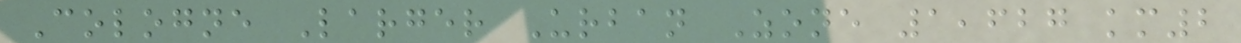Cologne Larger Urban Zone 1,627 km2
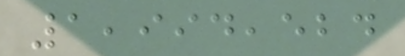1,994,524
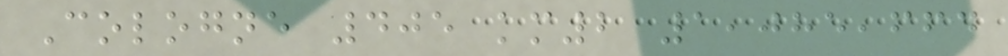Cologne 405 km2 1,085,664
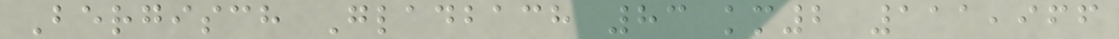Bergisch Gladbach 83 km2 111,966
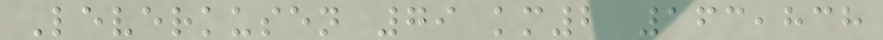Leverkusen 79 km2 163,838
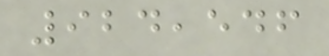924,546
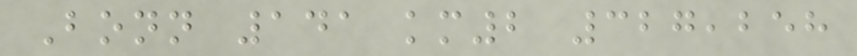Bonn 141 km2 327,258
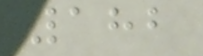182
